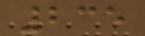235
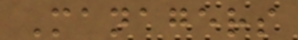Managers
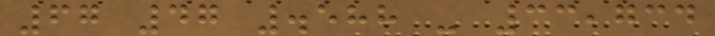67 47 .588 - 33,734
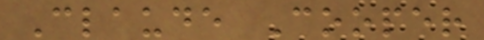Claude Cooper
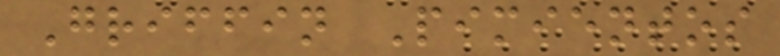Griffin Pimientos
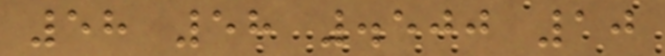58 58 .500 10
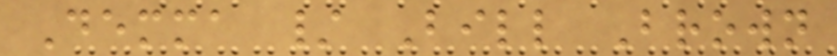Demma / Bill Brown
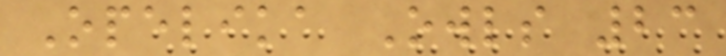Opelika Owls 23
